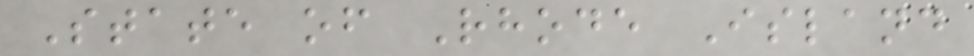State of Rhode Island
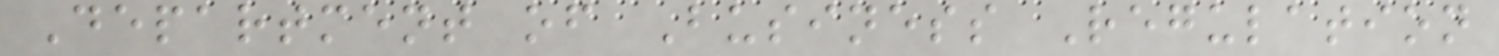Department of Business Regulation
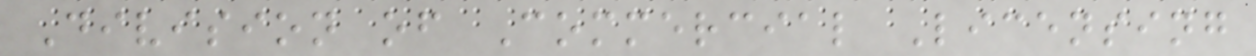Division of Commercial Licensing
